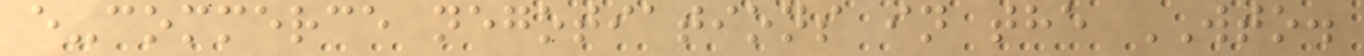e-commerce negotiations in the WTO.
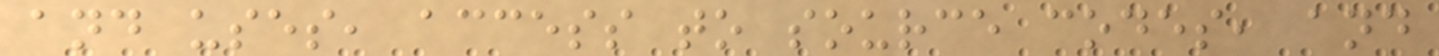and uses, access to source codes, and
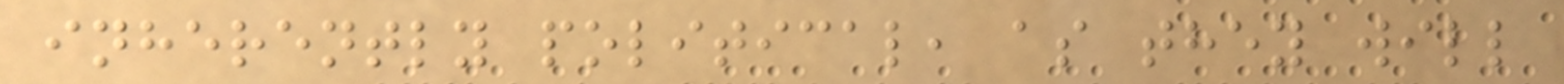inherently political, as they will
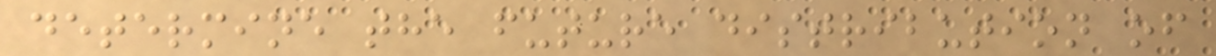determine the future distribution of
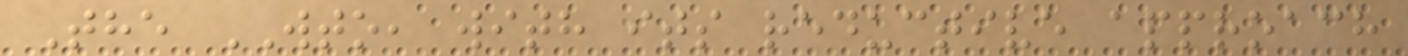The WTO, with its reductive approach
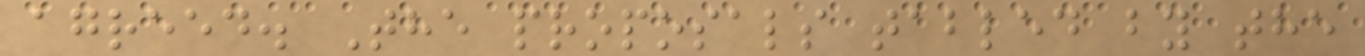agreed. The proposals tabled by the
